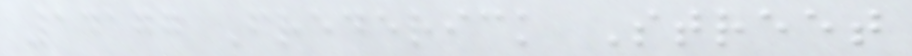14177 Frederick Street
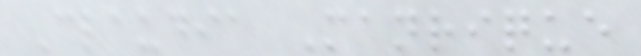Claudia Manrique
